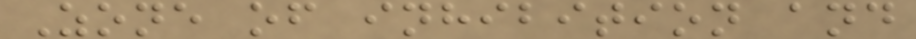Zone of inhibition and
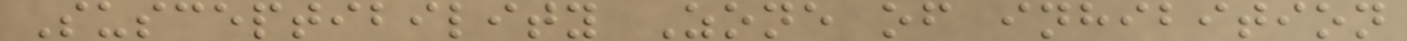Susceptibility Zone of inhibition
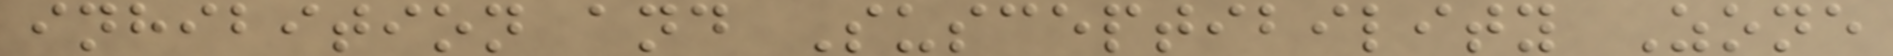inhibition and Susceptibility Zone
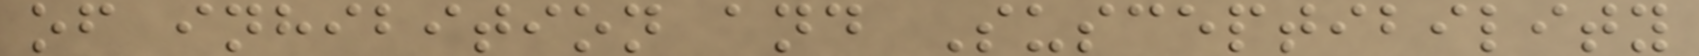of inhibition and Susceptibility
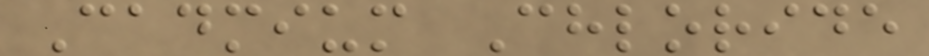Cadmium Chloride
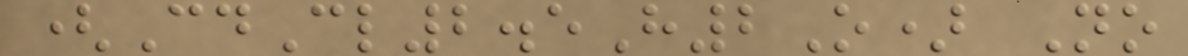(CdCl2.5H2O) No
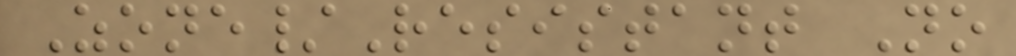Zone/Resistant No
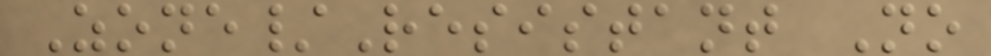Zone/Resistant No
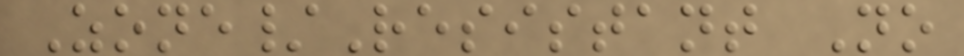Zone/Resistant No
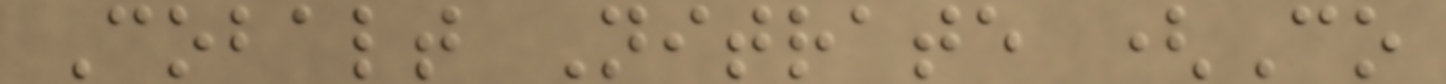Cobalt Nitrate (Co
